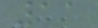11
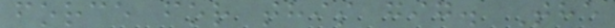force for this gig. The
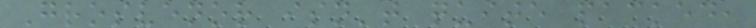Grosvenor isn't quite packed,
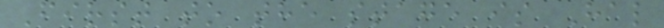First to the stage is Hal
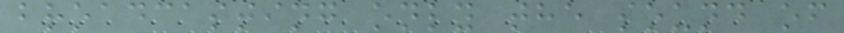broadcasting only the sound of
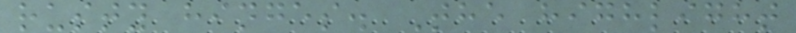rusty hinges. The highlight
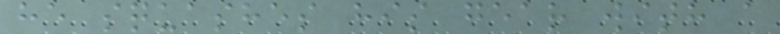he squashes his gear with a
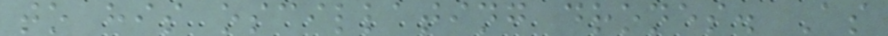to his oscillating drones. As
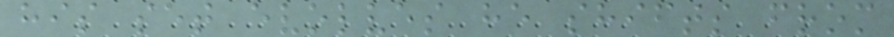his set evolves he shifts from
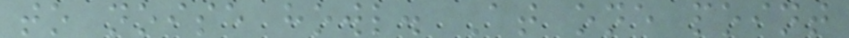to noise howl. At one point
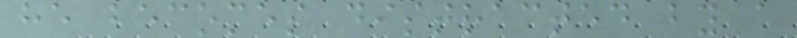he becomes distracted by a
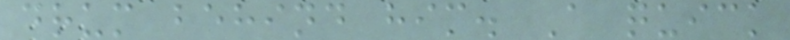drum behind him. A quick
